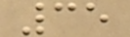35
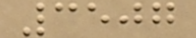3507
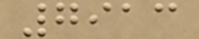7913
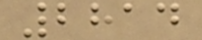2814
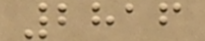2816
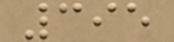395
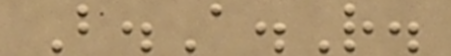B.A.R.
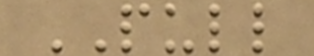PULL
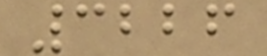3226
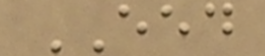EED
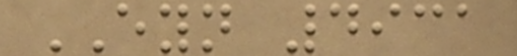EYN 4931
